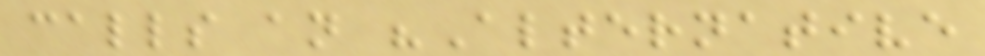calls an "Alternative
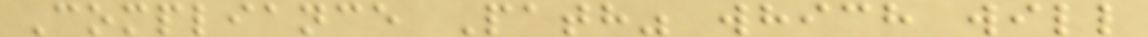Compliance Path" which will
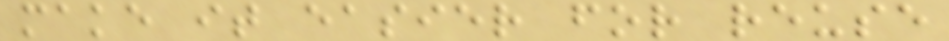make it easier for reuse
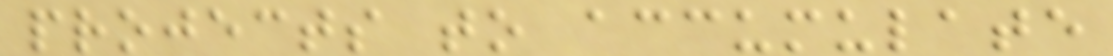projects to accumulate
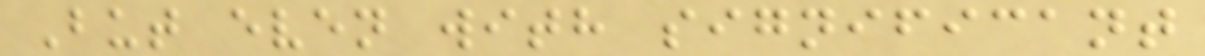But even with significant
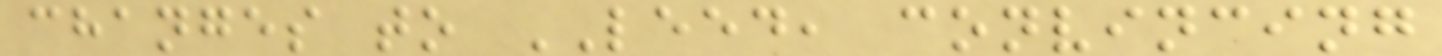changes to LEED, convincing
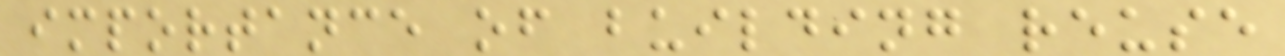importance of building reuse
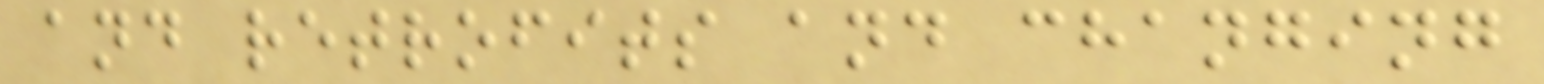and retrofits and changing
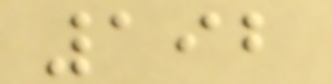192
